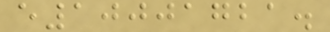e10001721.
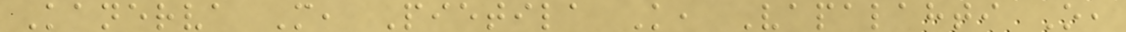Kanerva M, Pietila K, Vapalahti O,
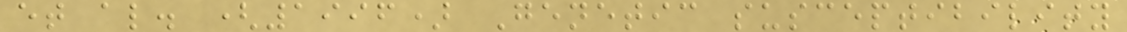et al. (1996) Genetic susceptibility
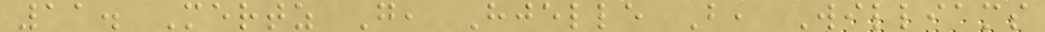11. Mertz G, Hjelle B, Williams
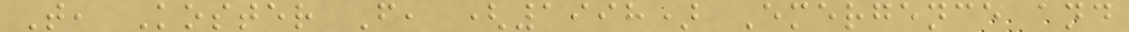T, Koster F, (1998) Emergence and
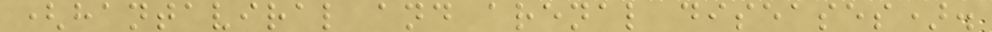(hantaviral and arenal diseases).
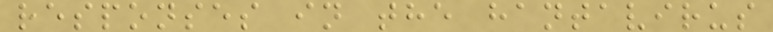responses in the hantavirus
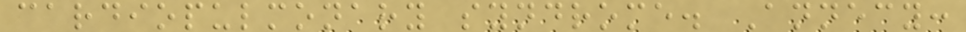cardiopulmonary syndrome. Annecy:
